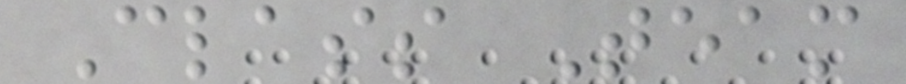Class Team
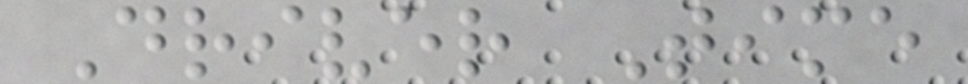Driver Time
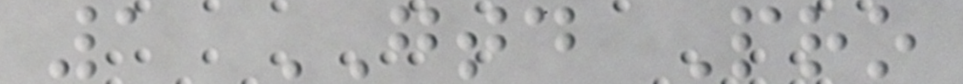1 GTD Pro
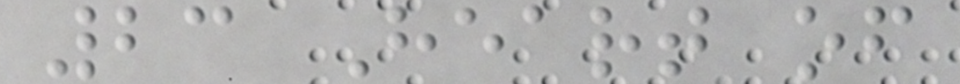23 Heart of
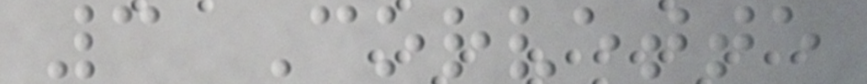3 Corvette
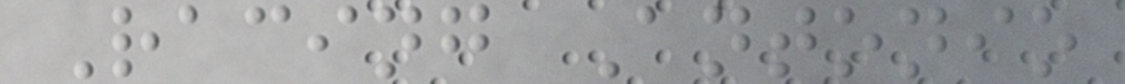Racing Antonio
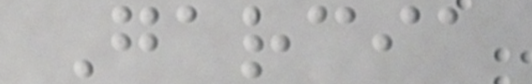Garcia
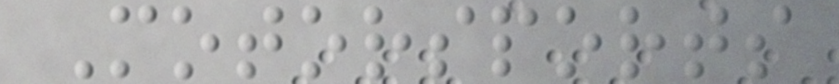Motorsports
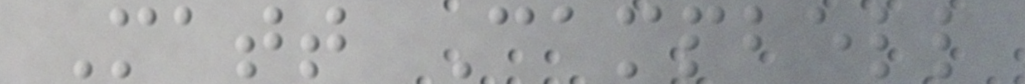Matt Campbell
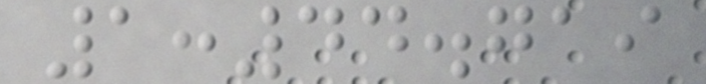1:44.719
